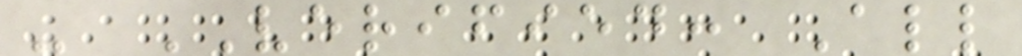- VERIFIED: All
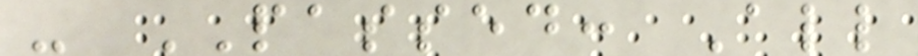- PASSED: All
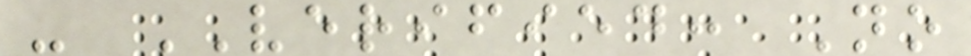- VERIFIED: No
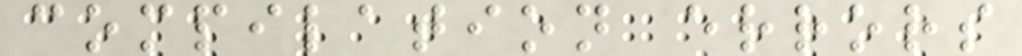compilation errors
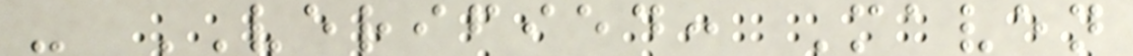- VERIFIED: Maven
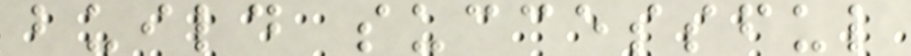build successful
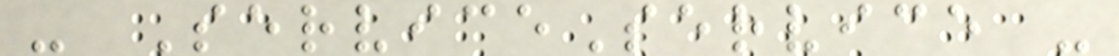- ServiceService -
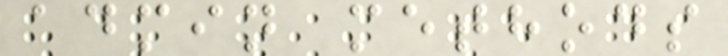admin methods
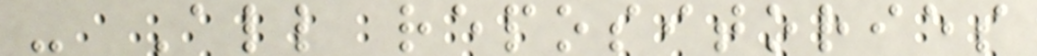- All repositories
